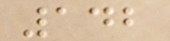142
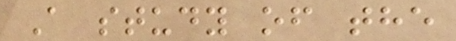A study of the
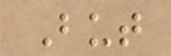But
